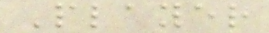Player
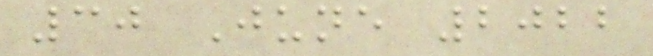30 June 2022
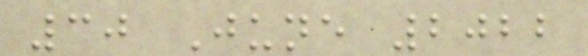30 June 2022
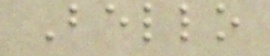Bello
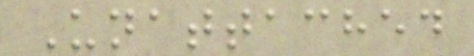Unattached
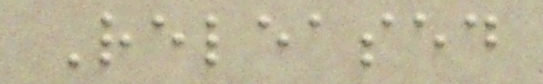Released
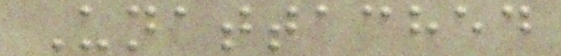Unattached
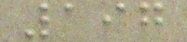197
